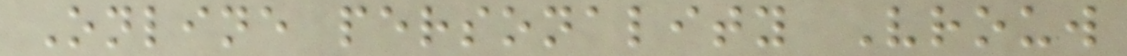Online personality Vrouw
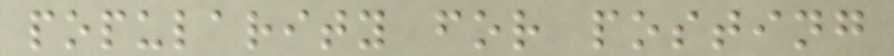popularity for posting
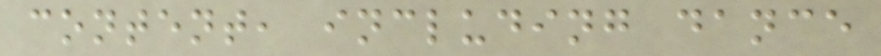content, including dance
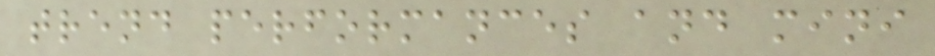trend performances and mini
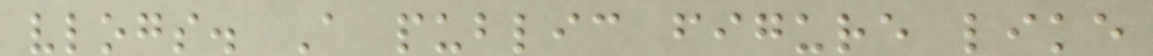vlogs. A public figure like
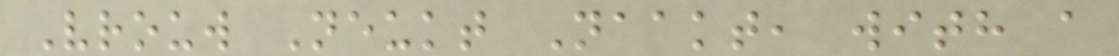Vrouw Neukt Naakt, with a
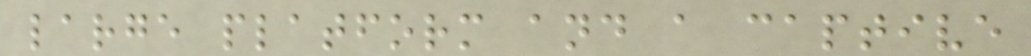large platform and a captive
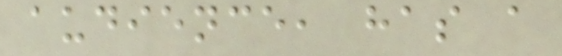audience, has a
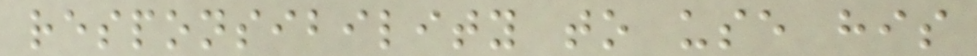responsibility to use his
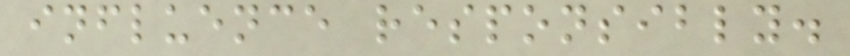influence responsibly.
